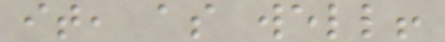it, as well!
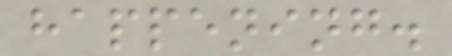happening.
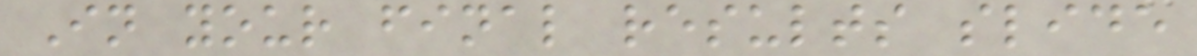In your final results slide
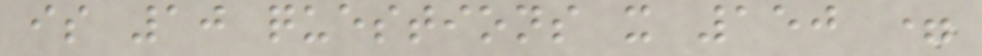is 10 questions x 150 =
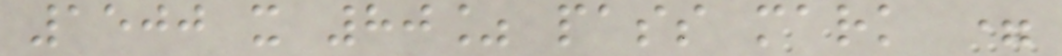1500 x 80% pass mark =
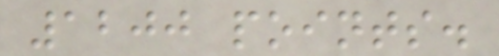1200 points.
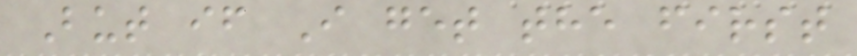But if I get the first
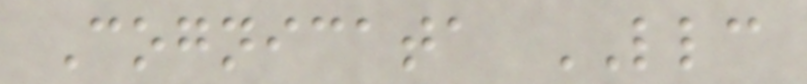Cognicata LLC
